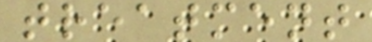treatment
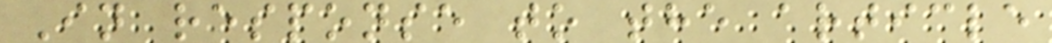In response to the article
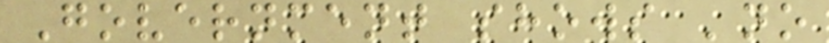Government shows 'no
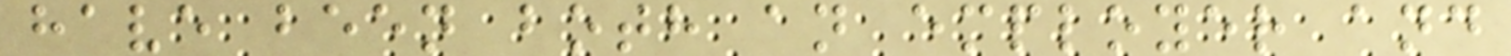have been both an employer and
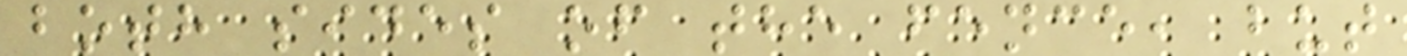both sides of the fence, but
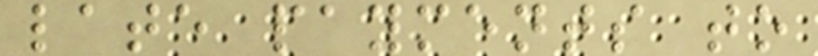late payments to
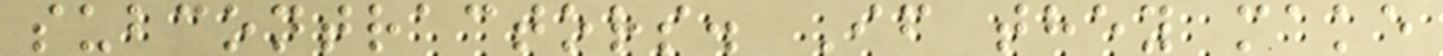subcontractors. If they make
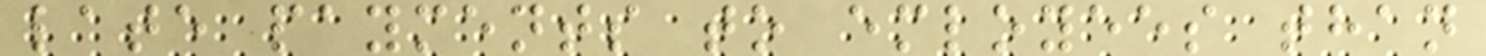late payments to emloyees than
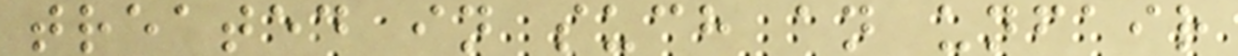treated in such an unfair
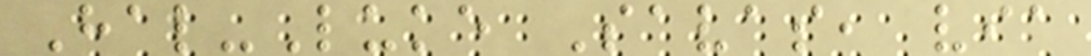Hal-Luke Savas, via
